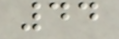44
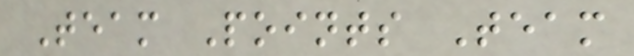Team Points Team
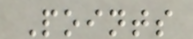Points
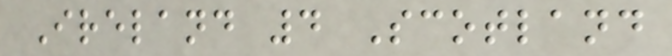Ireland 4 Scotland
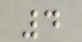4
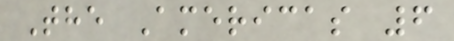The Americas 6
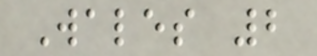Wales 2
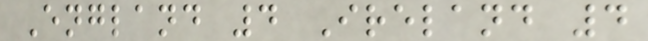England 4 Ireland 4
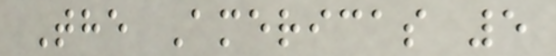The Americas 5
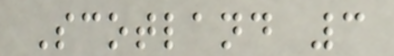Scotland 3
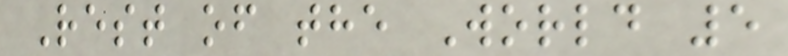Rest of the World 5
